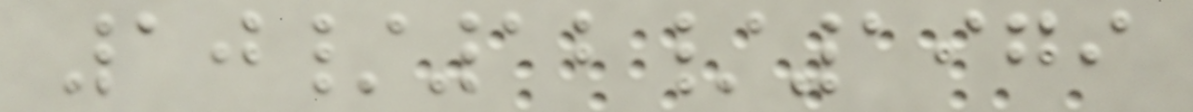10/12/1979
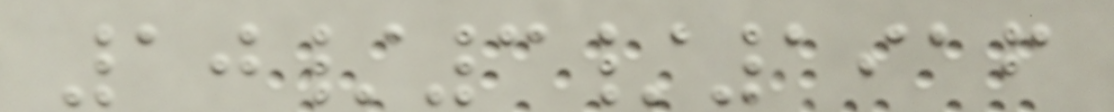10/3/1916
